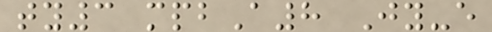ty3 mpbA8 Jy-e
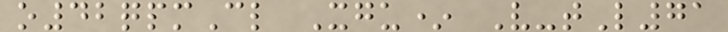o42qpmCl Xgu* V-tL71
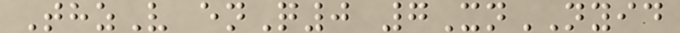ThzV enQ0 7XnNYID
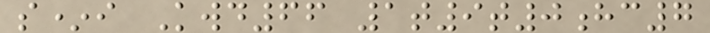s*i Kwd66 1t9t0hc7
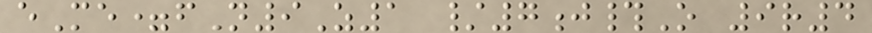eMe=fN9Z1 /7j#O 9r4
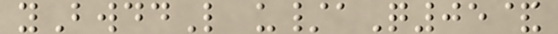yBwddL u/aQ05&
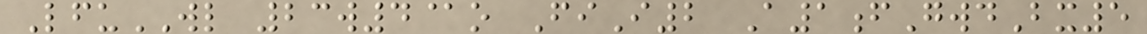LfuWL 23w4@o FiI2 A1fGwdBx5
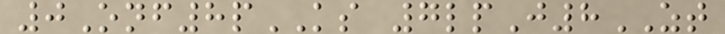0Onf8pKS 7lpJ8ZT
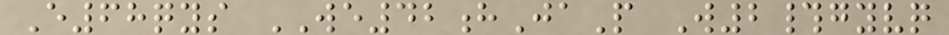E68qys WE42hJaP W2#gyvq
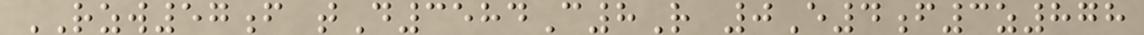RZW57f tD3584C8R 0E4f3z878
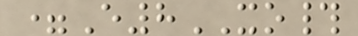=E8XO#
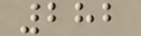282
